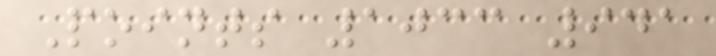Points 1033 941
